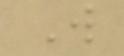W
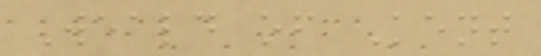Weald of Kent
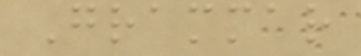Grammar
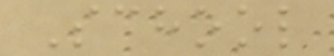School
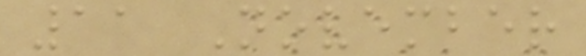11 November
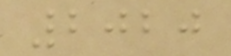2020
